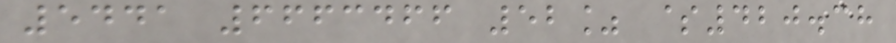5441 6663466 52% $420.38
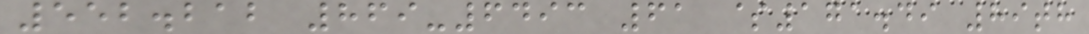552.212 869-6493 61 $171.49 89th
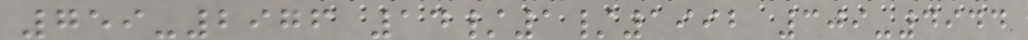759-2976 14/1/1992 309-4944
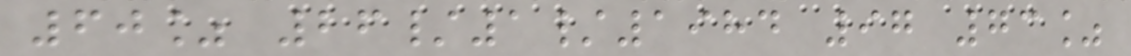60% 26/1/1984 97 73%
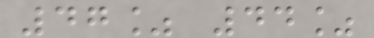47% 44%
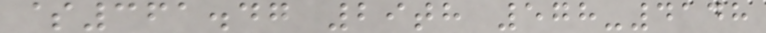$361.47 29th 578-4148
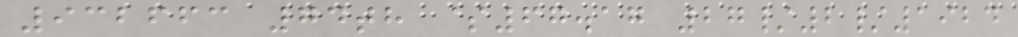932663 74th $67.17 27/2/1924
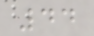44
